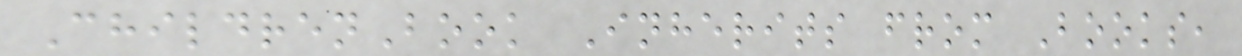ChildrenBook Inherits from Books,
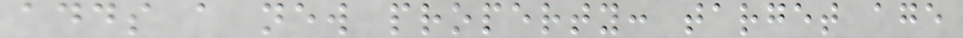adds a new property: target age
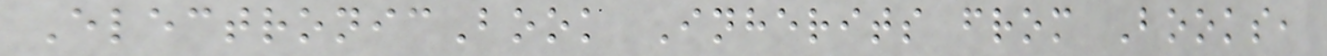ElectronicBook Inherits from Books,
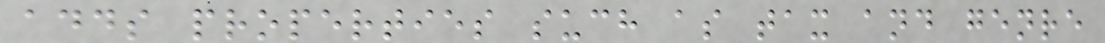adds properties such as tax and genre
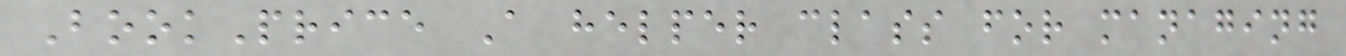BookPrice A helper class for managing
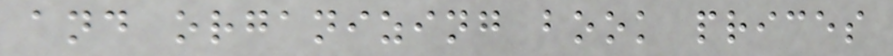and organizing book prices
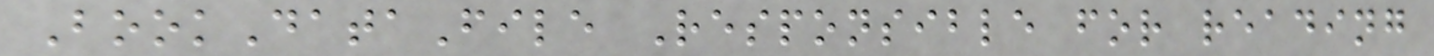BookDataFile Responsible for reading
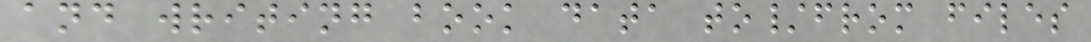and writing book data to/from files
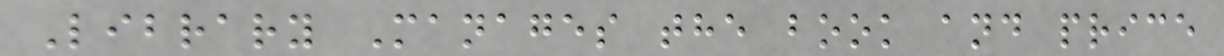Library Manages the book and price
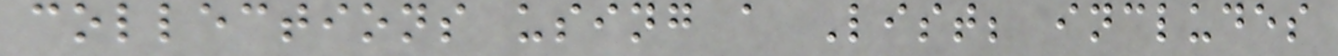collections using a List; includes
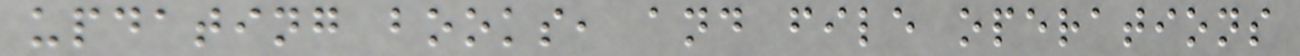updating books, and file operations
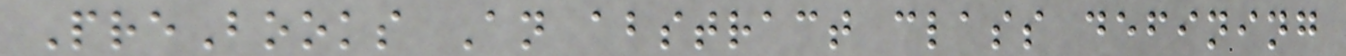PreBooks An abstract class defining
